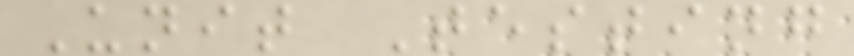Unit Testing
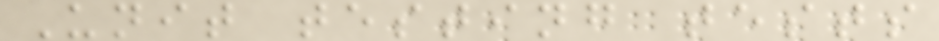Unit testing tests
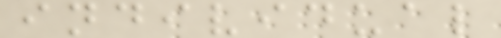individual
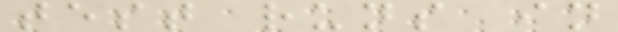test runs in
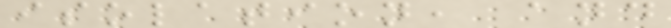isolation, and
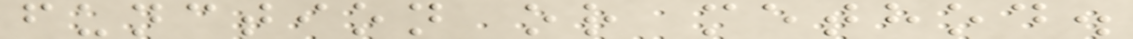function or method.
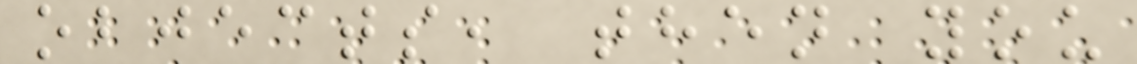objects, then you
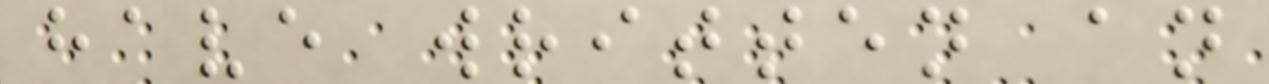have written an
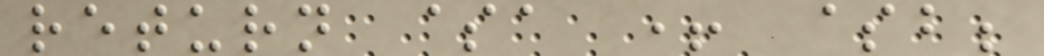return $a + $b;
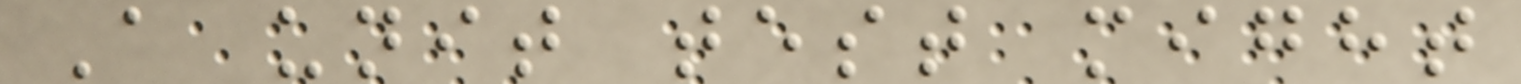A unit test might
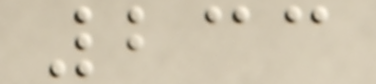233
